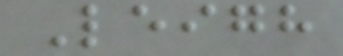Leigh
